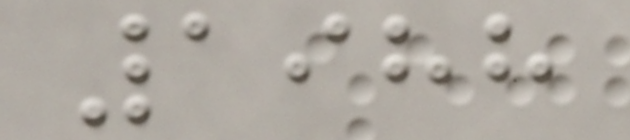1988
